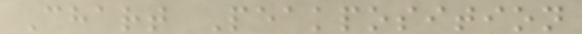Chart Peakposition
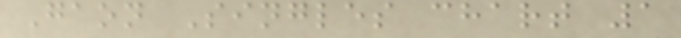Gaon Singles chart 1
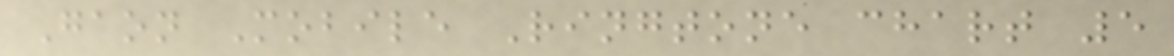Gaon Mobile Ringtone chart 5
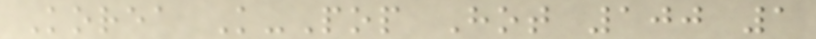Korea K-Pop Hot 100 1
